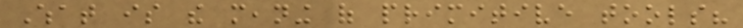What is the meaning of primitive tools?
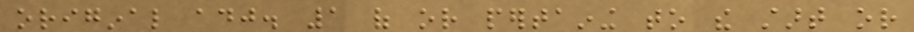original adj. 1 of or pertaining to the start or
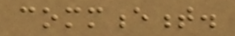commencement.
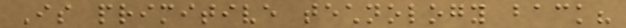Is primitive technology back?
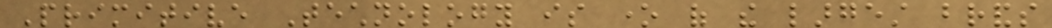Primitive Technology is one of the largest brands
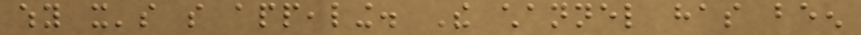why it's so appealing. The channel has been
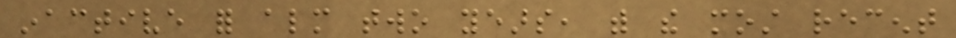inactive for almost two years, with the most recent
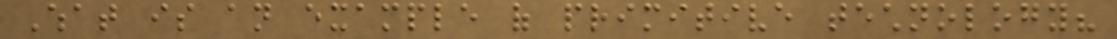What is an example of primitive technology?
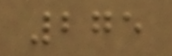275
